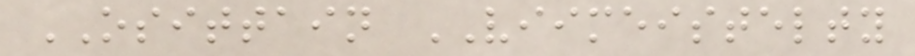OSITTAIN VIIMEISTELTY
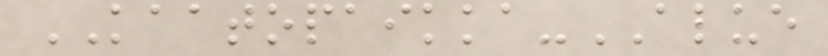KAATOPAIKKA-ALUE
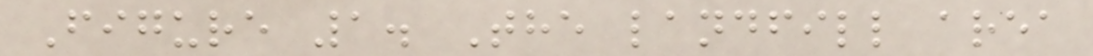Figure 1. The landfill area
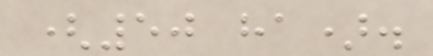(50 ha).
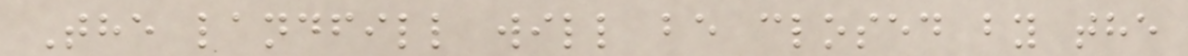The landfill will be closed by the
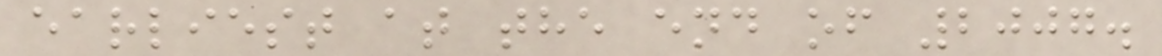earliest at the end of 2007.
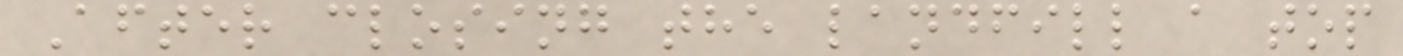After closing the landfill a top
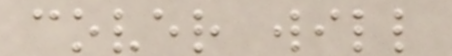cover will
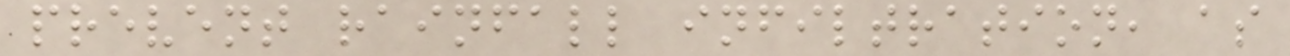prevent rainfall infiltration, as
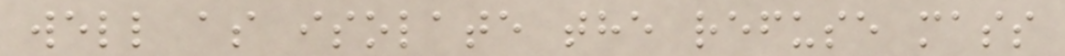well as isolate the refuse mass
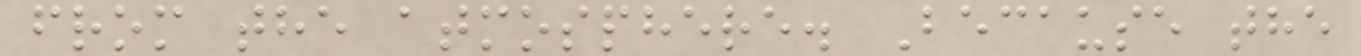from the atmosphere. Because the
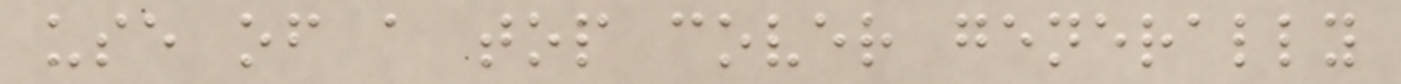use of a top cover generally
